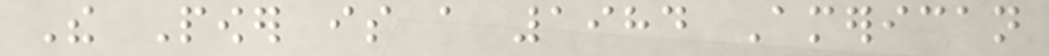The Power is a 1984 American
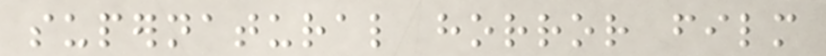supernatural horror film
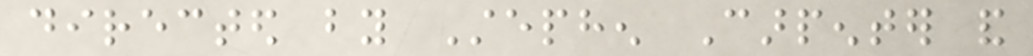directed by Stephen Carpenter and
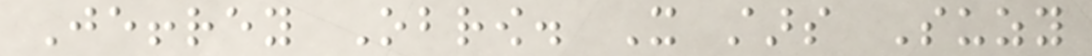Jeffrey Obrow. It stars Suzy
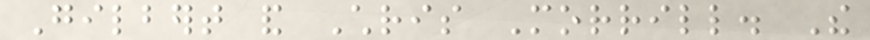Gilbert and Chris Morrill. The
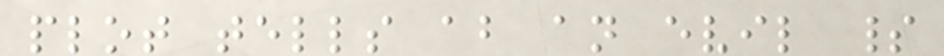plot tells about an evil spirit
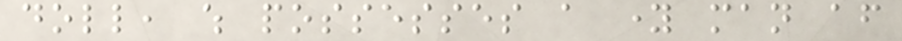doll, which possesses a young man after
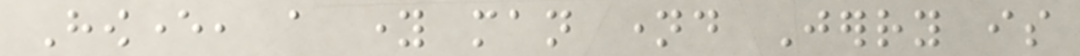However, a young man named Jerry is
